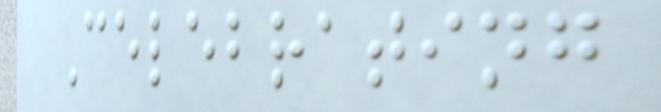Celebrating
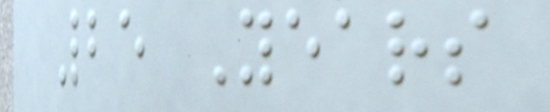25 Years
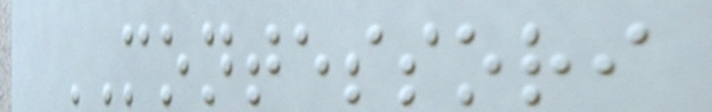MONTESSORI
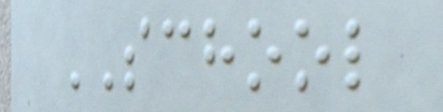SCHOOL
